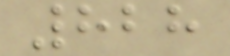828
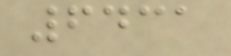6431
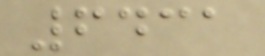6431
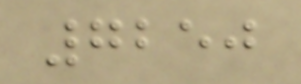7250
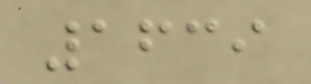1639
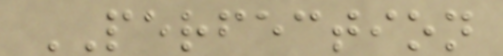PERFECTION
